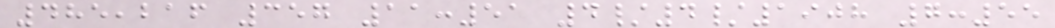485,216 357 11:51 4/4/1908 7:55
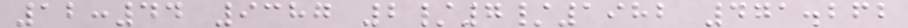12:44 9387 2/7/1982 471.262
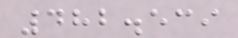482.539
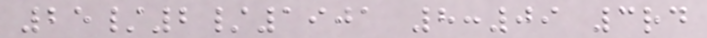25/2/1901 8:09 3rd
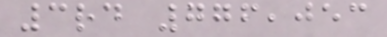3rd 776,053
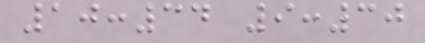10:34 9:30
